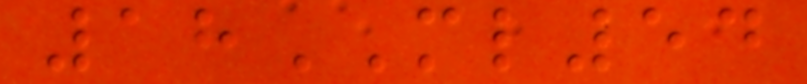18ML54
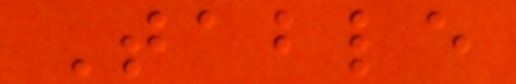Table
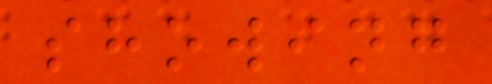showing
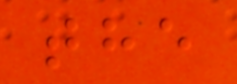the
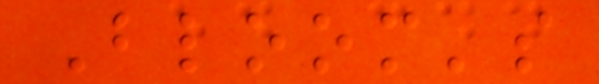Bloom's
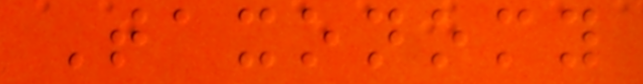Taxonomy
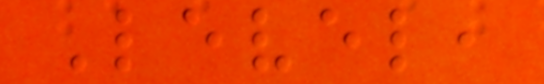Level,
